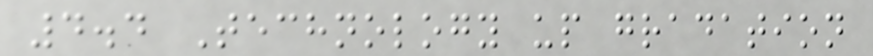4.4 Technology up gradation
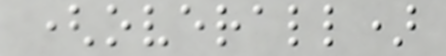(overall)
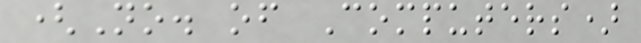(No. of Computers)
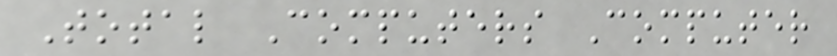Total Computers Computer
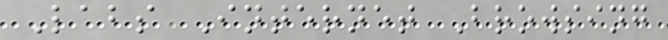Labs Internet Browsing
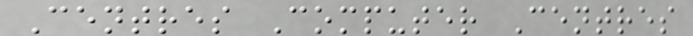Centres Computer Centres
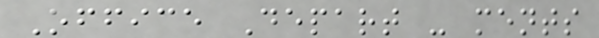Office Depart - ments
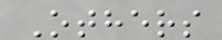Others
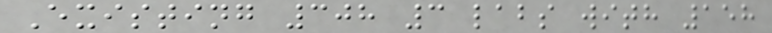Existing 308 3 labs with 158
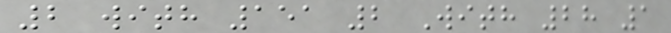2 with 151 2 With 28 1
